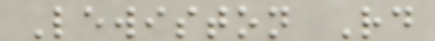Lewiston Rd
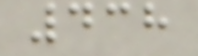438
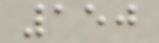150
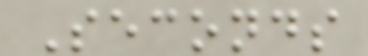Seconds
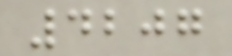4207
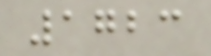1723
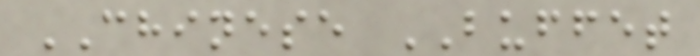CHINESE BUFFET
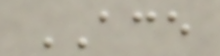ACE
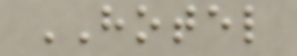HOTEL
